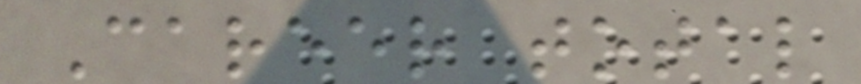Career total
